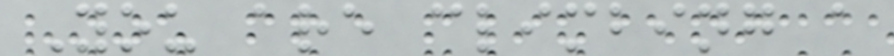You are climbing a
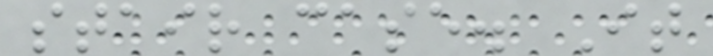stair case. It
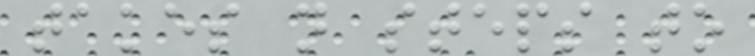takes n steps to
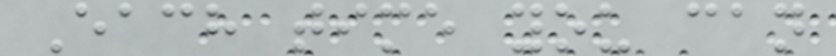Each time you can
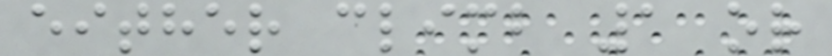either climb 1 or
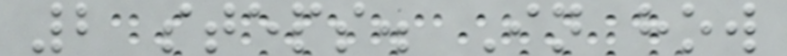2 steps. In how
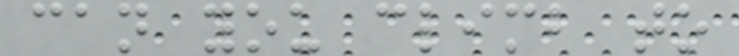can you climb to
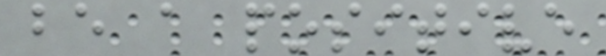be a positive
